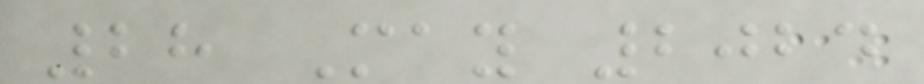28 May 2024
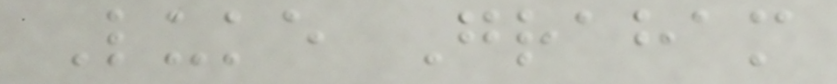Luke Graham
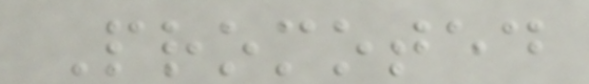Promoted
